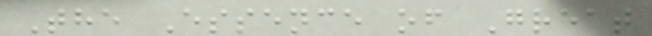The Essence of Great
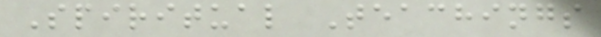Spiritual Teachings
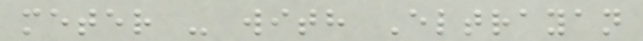meter - with Eltrayan
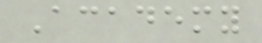Academy
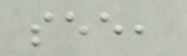see,
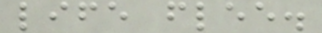life flee.
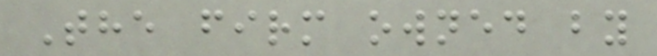The firm owned by
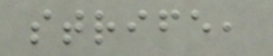strife,
